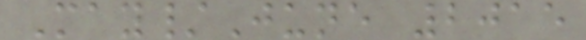May/June 2015
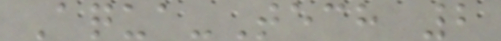Aqua-Tech 2
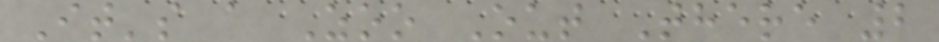It's a Zoo Out There 2
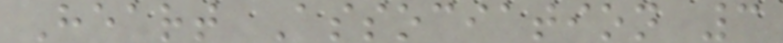Heart Association 3
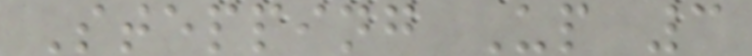Stepping Up 3
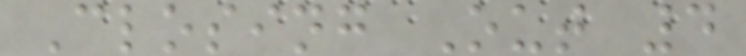Closing Out 4
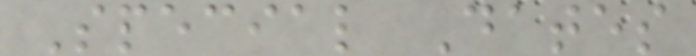Special Dates
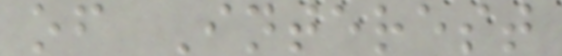of Interest
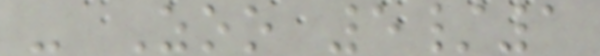- Zoo 5/1
